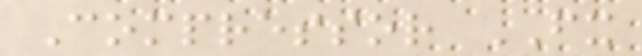Compressor FX
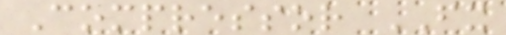Compressor FX
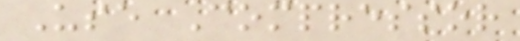Use Compressor
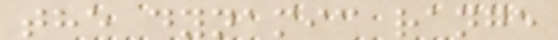the dynamic range
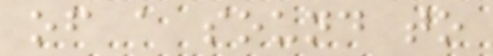of a sound to
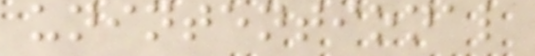unintentional
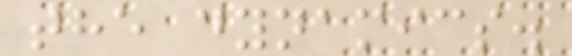the dynamics.
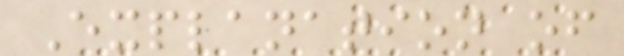Explanation of
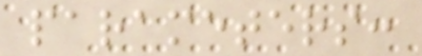parameters:
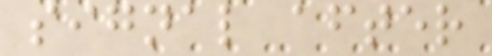signal after
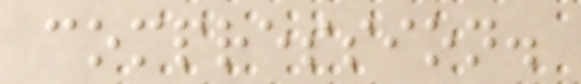compression.
